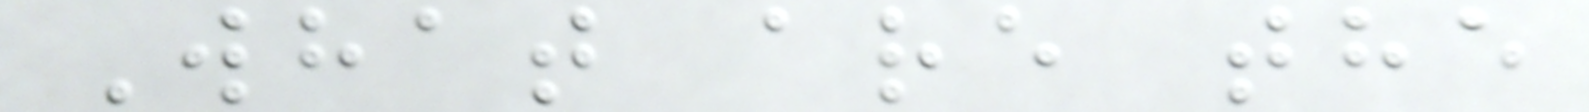What are the
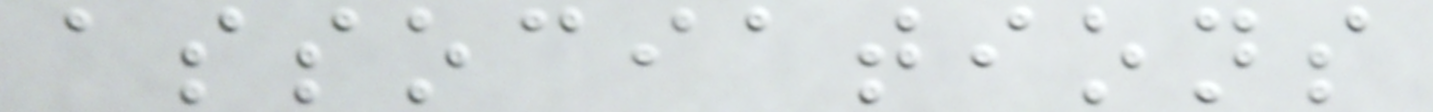associations
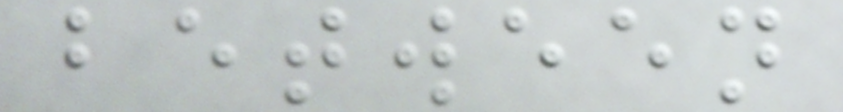between
